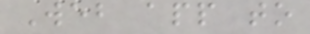Web app to
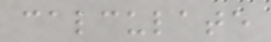calculate
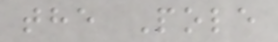the Pole
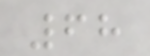68
